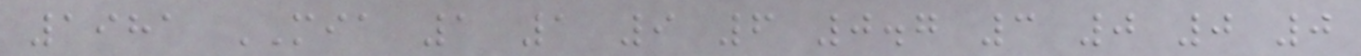1981 MIA 1 1 9 6 0.7 3 0 0 0
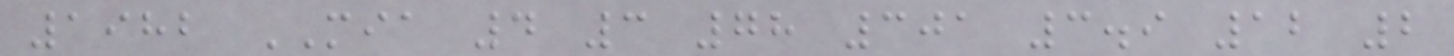1982 MIA 4 3 78 301 3.9 12 2
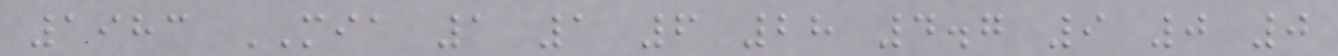1983 MIA 1 1 6 28 4.7 9 0 0
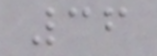36
